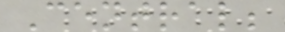Central;
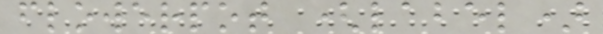flowerpot (label)
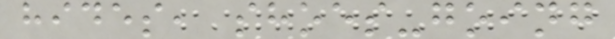hides, shoes-going
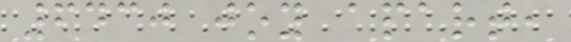6430 joy apart,
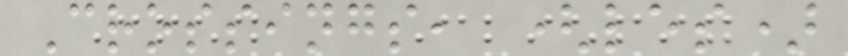Crossings, (les)
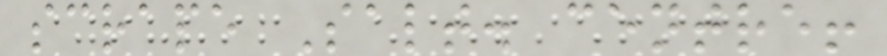scrape Salt. centre!
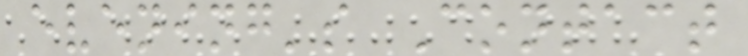evening's Contact
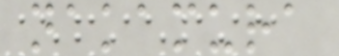nakamura
